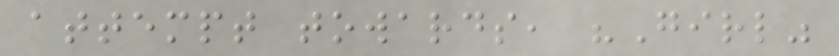attempt towards, "Girl"
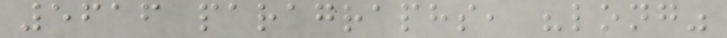5616 paragraphs, "long"
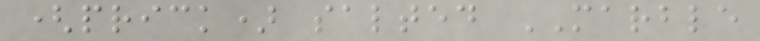(prick) salted MARBLE
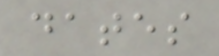dates
